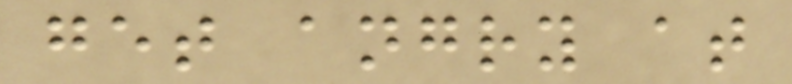get angry at
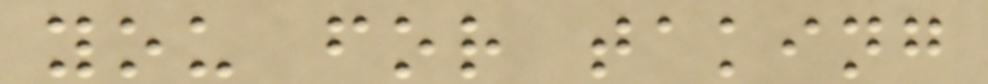you for taking
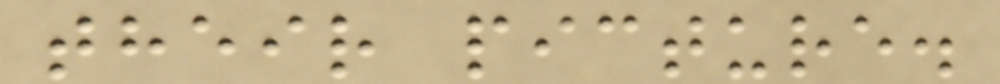their picture.
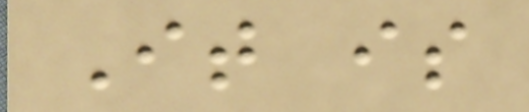It is
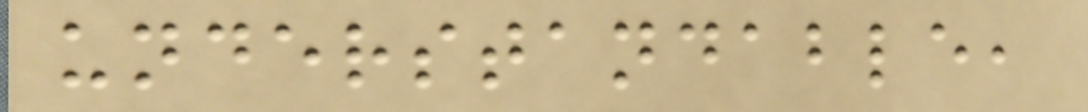understandable,
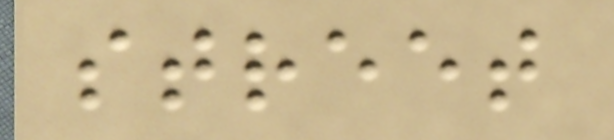street
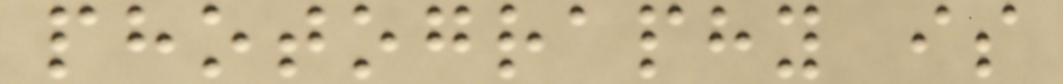photography is
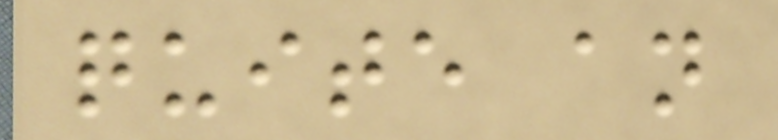quite an
